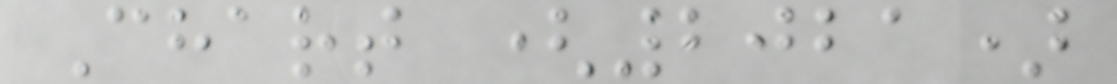Chart (2021)
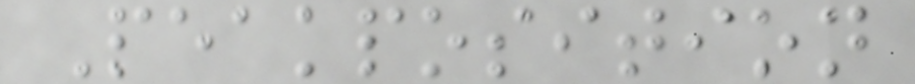Peakposition
